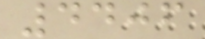4406
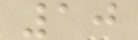10
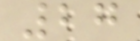27
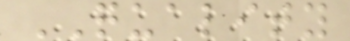QUALITY
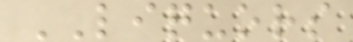LIQUORS
